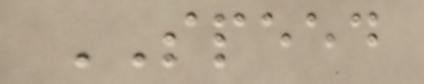SPEED
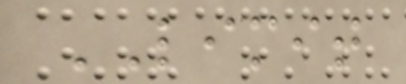LIMIT
